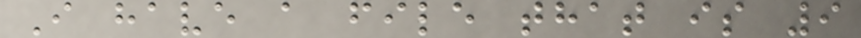I have a file that is 9
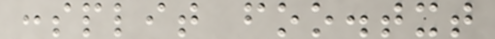:split foo.txt
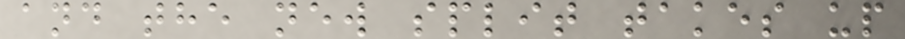and the new split takes up
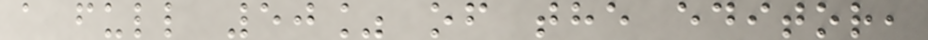a full 50% of the editor,
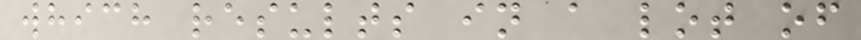which results in a lot of
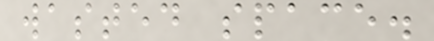wasted space.
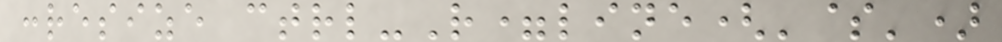:resize ctrl-R=line('$')
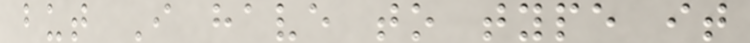but I have to type it
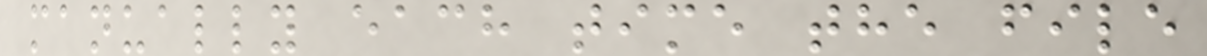manually each time the file
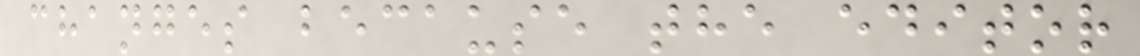changes because the editor
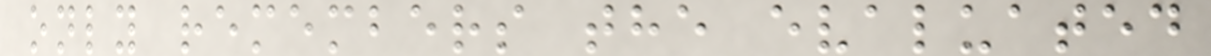only remembers the evaluated
